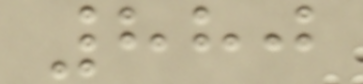880
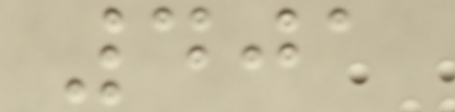401
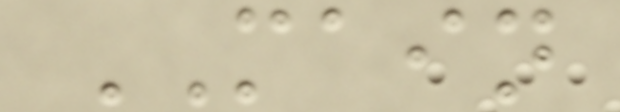MAIN
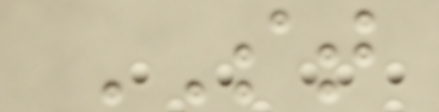ST
